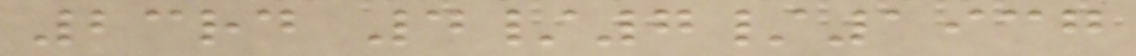23rd 4/7/1937
